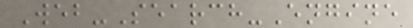Web-Search-Engine
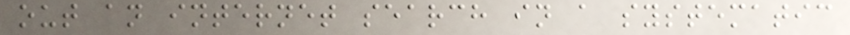out an internet search in a systematic
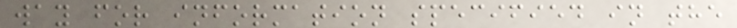way for information specified in the
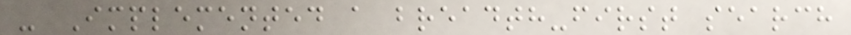- Implemented a breadth-first search
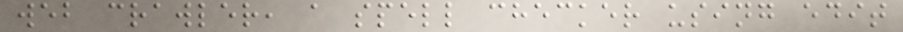web crawler, a spell checker using edit
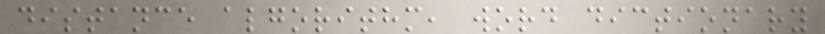distance algorithm, word dictionary
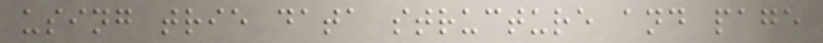using trie data structure and page
